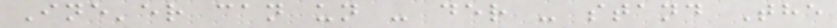Ine'er can un - der - stand The
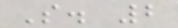S. 2
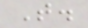T.
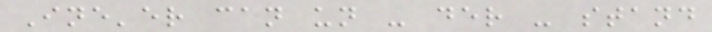Ine'er can un - der - stand
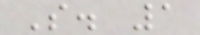S. 1
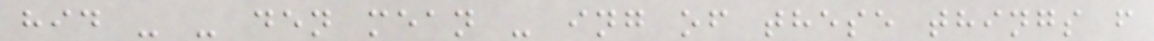hid - - den mean - ing of these things f
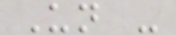Un -
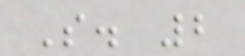S. 2
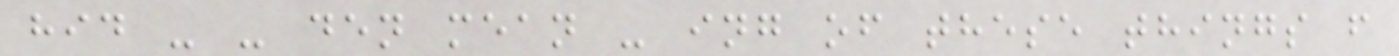hid - - den mean - ing of these things f
